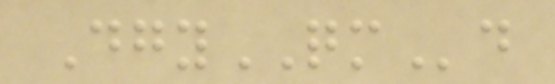DgyQMd
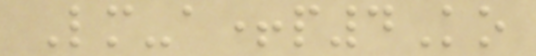Lm-a+p4Ko
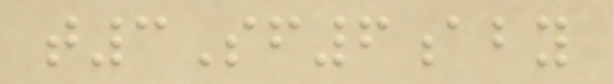t3Sf6aby
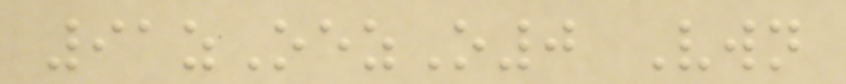91zOezO0 Vwn
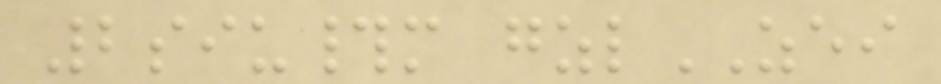2siu#m gzlZEI
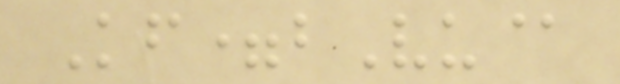Kf=bVu@
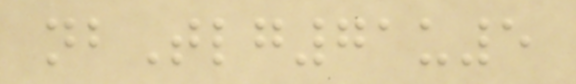nbTlg71u5
